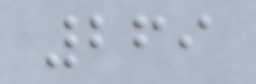269
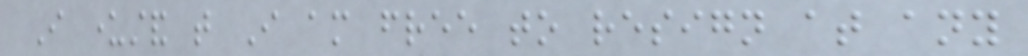I understand that I am free to resign at any
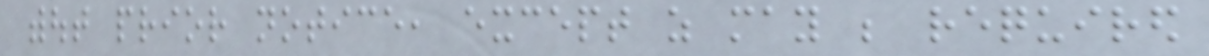without prior notice, except as may be required
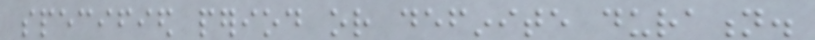specified period or definite duration.
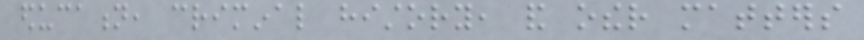education, criminal history, and other matters
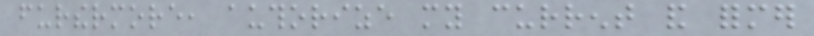furthermore, authorize my current and former
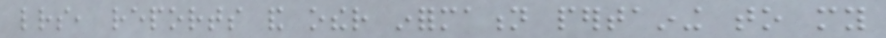letters, reports and other information pertaining to my
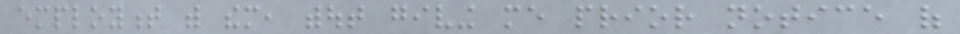employment with them, without giving me prior notice of
